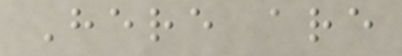Here are
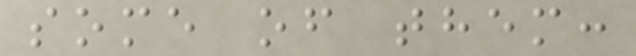some of them:
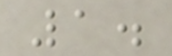1.
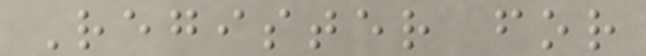Register for
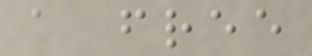a free
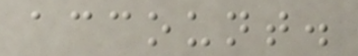account.
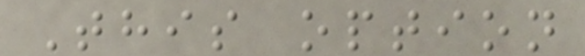This option
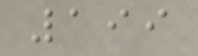199
